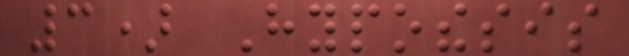3) Hypothesis
